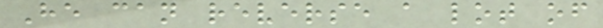He can reverse a lot of
